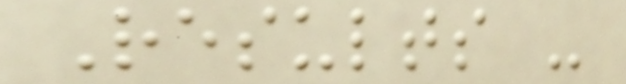Results -
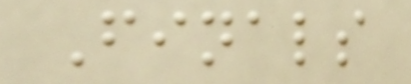Finals
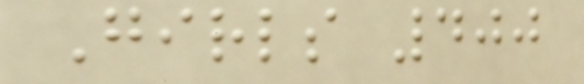Girls 400
